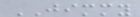JIMMY
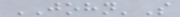JOHN'S
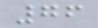76
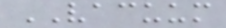VACUUM
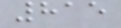815
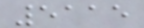5115
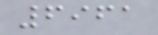6961
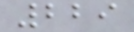229
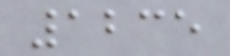1235
